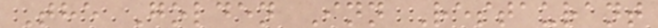The Golden Inn Restaurant
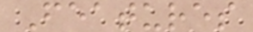Features
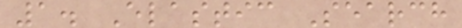1. Elastic Search
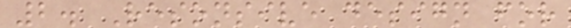2. Resonsive design for
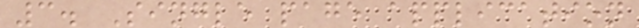3. Single page application
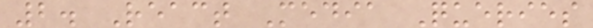2. React Media Queries
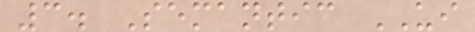3. Semantic UI
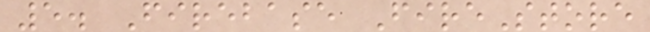5. Firebase FireStore
